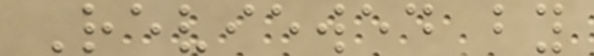Reviewed by
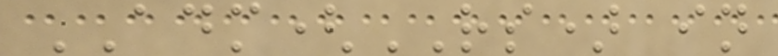ADM(RS) in
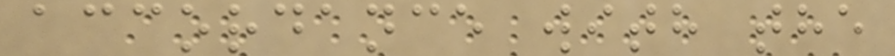accordance with the
